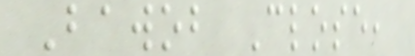Bawob Close,
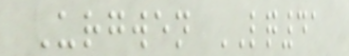Urgwen LQ41
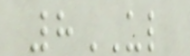8UL
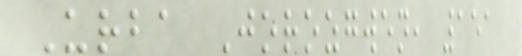Urba Jorozgwen, 151
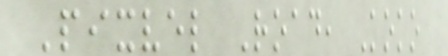Pixvel Road, Koko
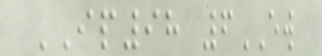IP98 6EW
